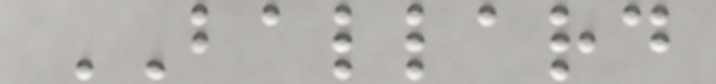BALLARD
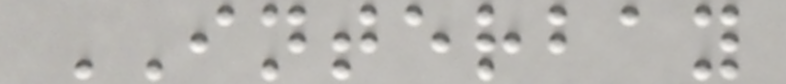INTERBAY
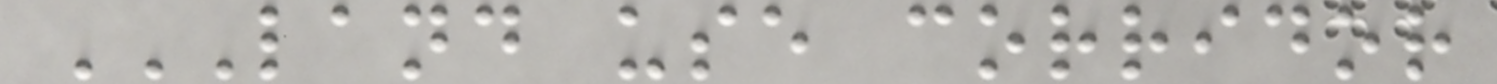LAND USE CORRIDOR
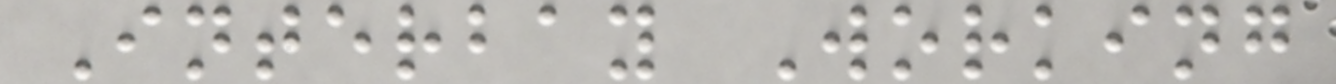Interbay Working
